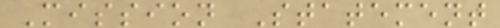Mission Statement
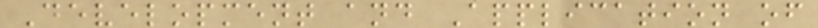Development and Application of
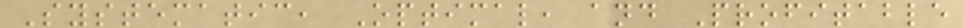Systematic, Optimal, and Profitable
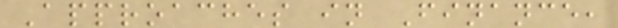Approaches in Finance,
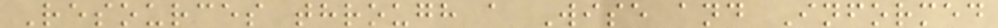Resources through a Wise and Informed
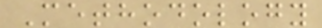Methodology
